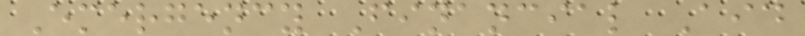Emergency Financial Aid
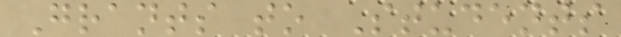Grants to Students
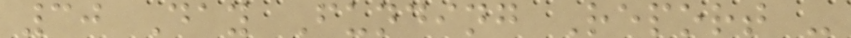30 Day Funding Report -
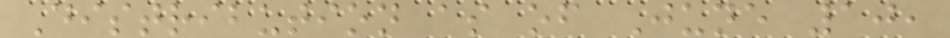Distribution as of June 10,
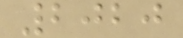2020
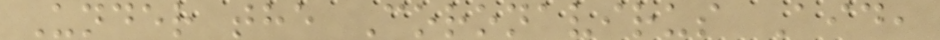Under the Coronavirus Aid,
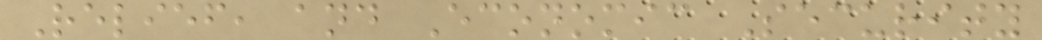Relief, and Economic Security
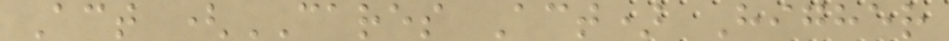Act (CARES Act) Higher
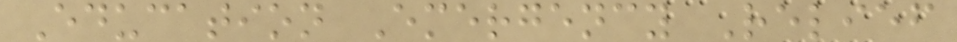Education Emergency Relief
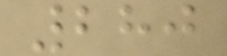280
